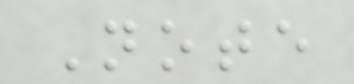Note
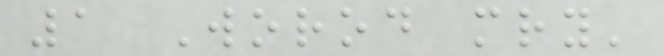1 Worod mry'
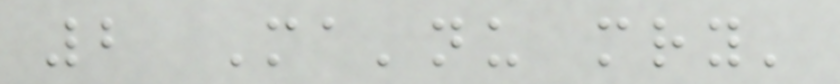2 Ma'nu mry'
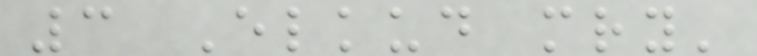3 Elkud mry'
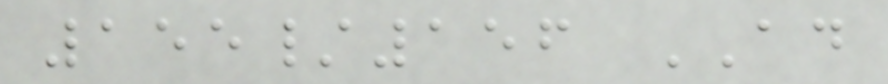155/156 AD
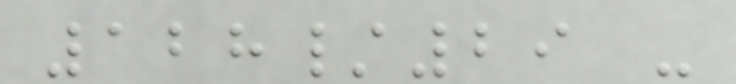128/29 -
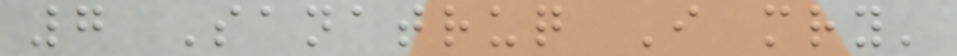7 Sanatruq I mry'
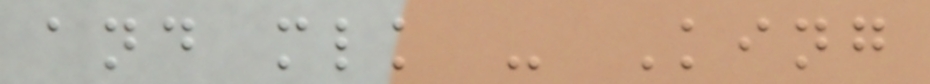and mlk - King
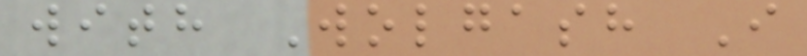with Wolgash I
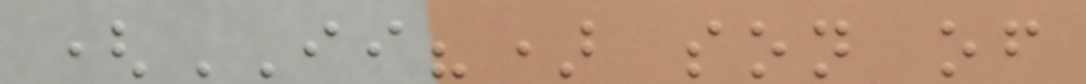(II?) son of
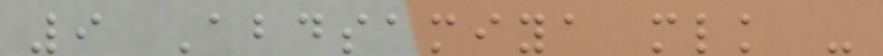9 Abdsamiya mlk -
